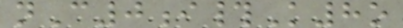nC0i#K8o
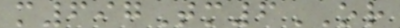m697Tm6OR
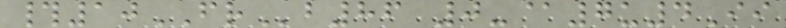#10FRb86 0-@7u4Ii
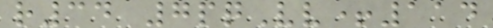r34 7pqVv+114
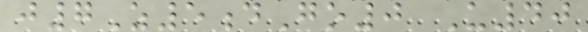j7Z5dGo0 U40
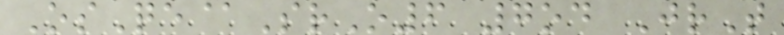OsQe@SrO6 7od JrT
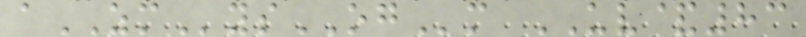aZMysOGm UV&83
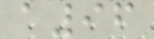a96
